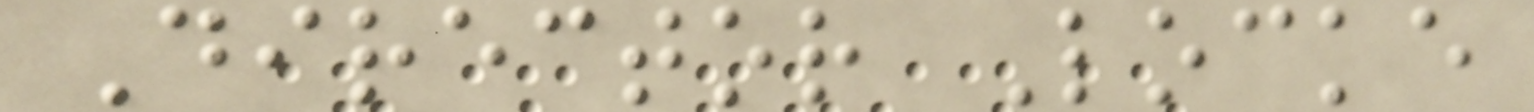Director Locke
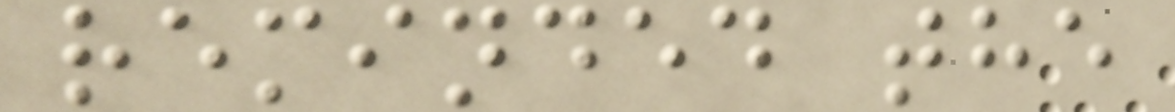reminded the
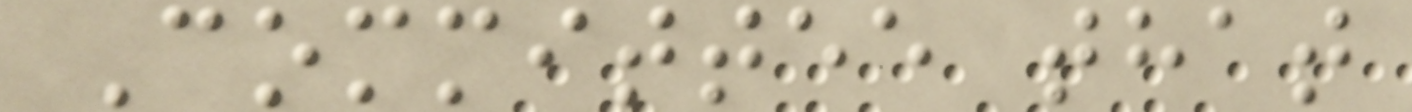Committee that
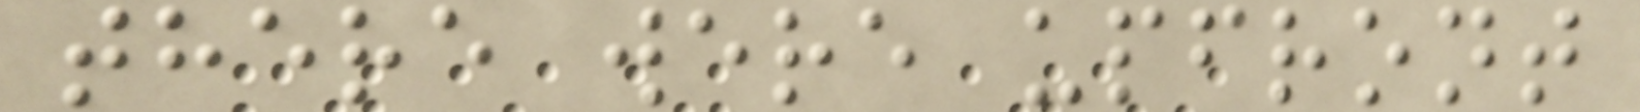there were upfront
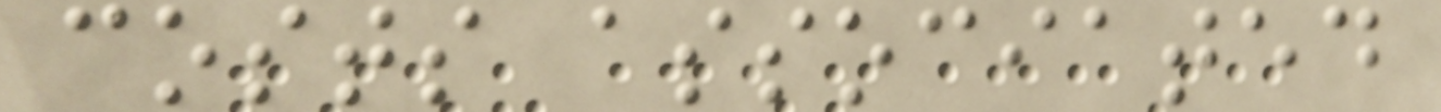costs associated
